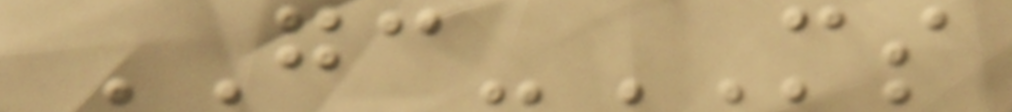GC-MS
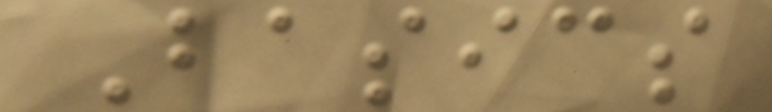Basics
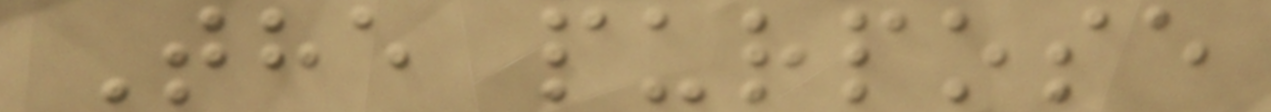The purpose
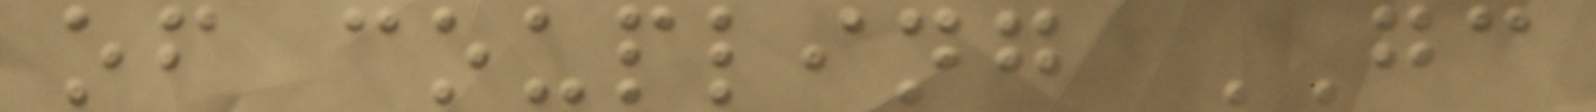of coupling GC
